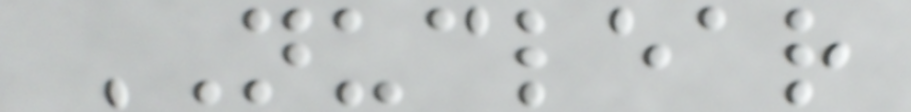NUCLEAR
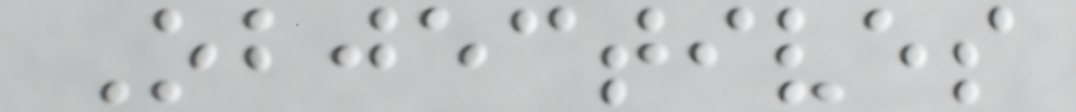Objectives
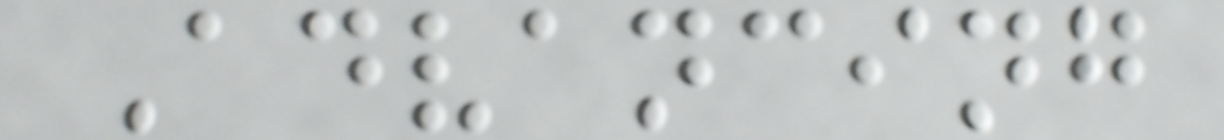Advancing
